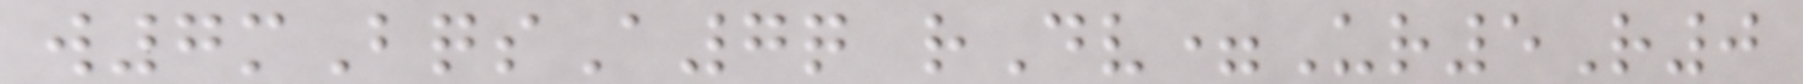w7mBqsA7q rDv=Ur5R0
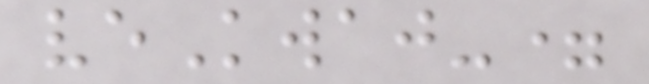veKwaj-=
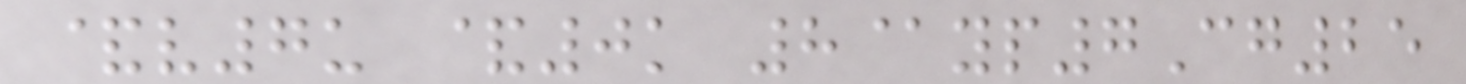&v7u &0k 8@yp7Cg25
